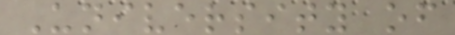University of
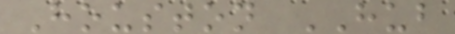Houston HUB
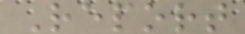Report
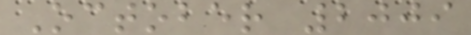October 2009
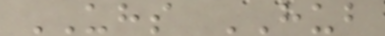UHS HUB
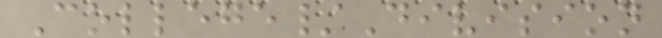College/Division
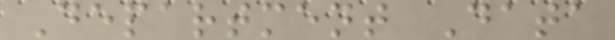Department Data
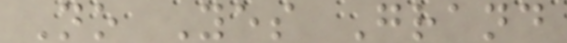No Yes Grand
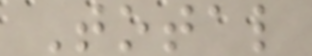Total
